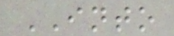INTO
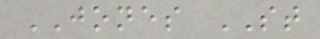JONES ST
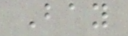Bay
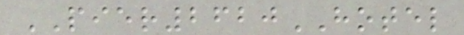PIER2620HOTEL
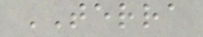TERRA
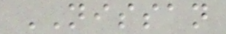NISSAN
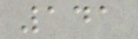141
